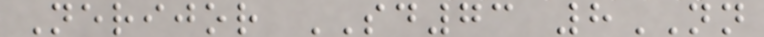Nerijor SD73 8NN
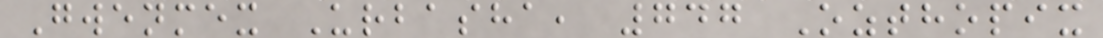Gwenmex Urbasha, 747 Ozthopix
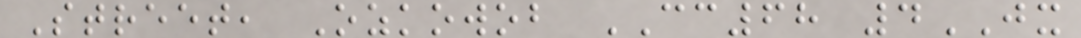Street, Ozkowob CC68 4JX
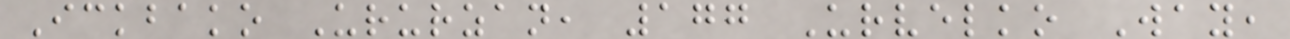Ickbako Ururzan, 177 Urvelko Way,
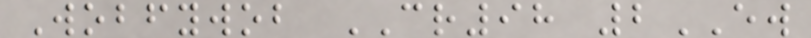Wobfywob CR98 2EW
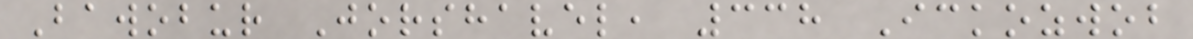Bawobur Jorshavel, 338 Ickozwob
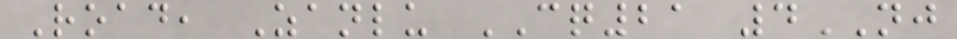Road, Zanlu CQ21 4NJ
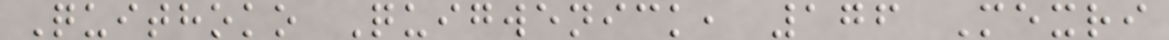Quithoko Quigwenick, 176 Mexri
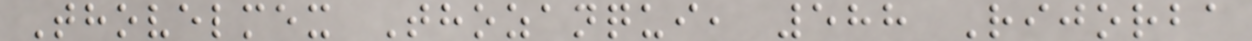Thovelmex Thozanqui, 588 Rijorba
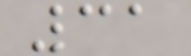31
